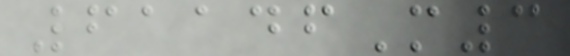61146M3
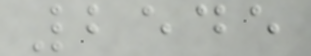2545
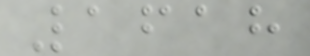1618
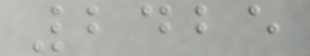2425
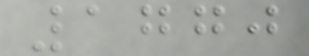1770
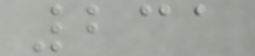231
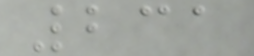231
